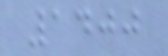1400
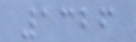1326
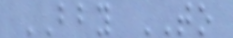BBY TO
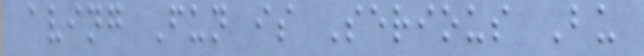aving Fun is Serious Bu
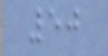50
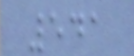541
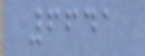6641
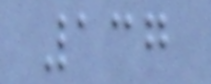137
